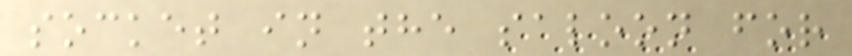socket in the saloon for
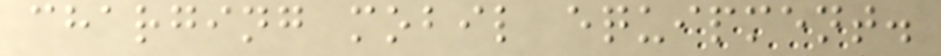charging mobil equipment.
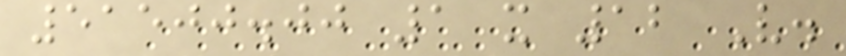51500.00 1 x 12 V.
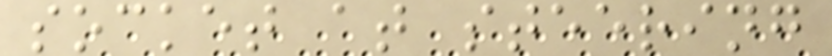socket at steering
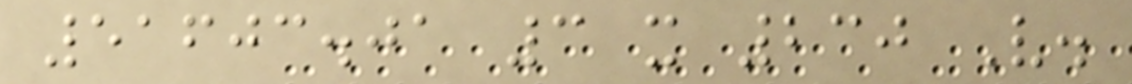51603.01 3 x 230 V.
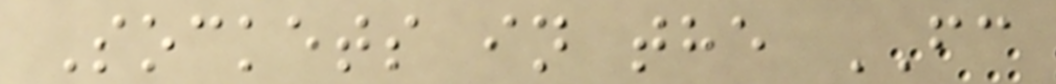Sockets in the FC
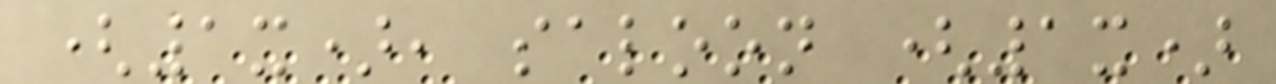(1x), saloon (1x)
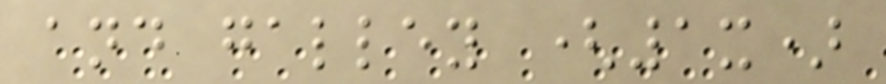and galley (1x)
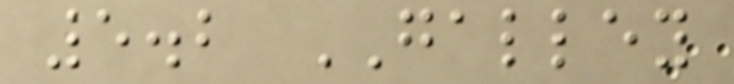5.2 GALLEY
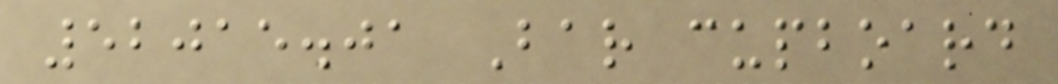52015.01 Bar cupboard
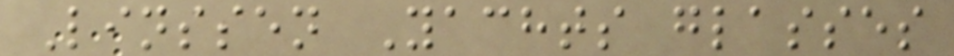Linssen Yachts glasses
